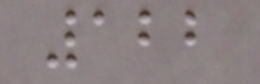122
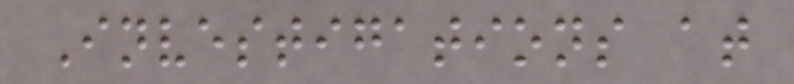Investigations at
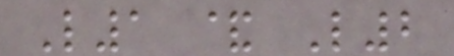L1 & L2
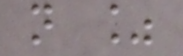n %
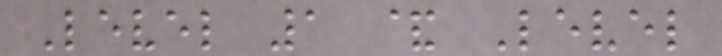Level 1 & Level
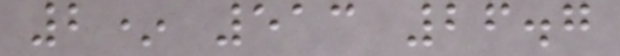2* 513 26.7
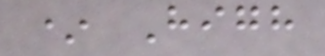* High
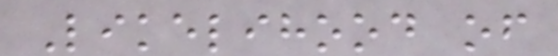Likelihood of
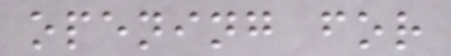opening for
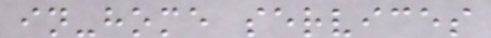in-home services
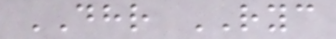DHR RYC
